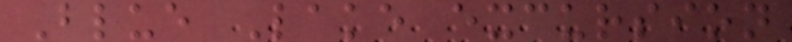Blue Lake excursion
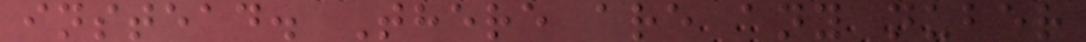instead. There are any nuber
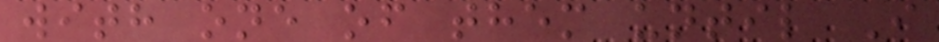with one of them until I
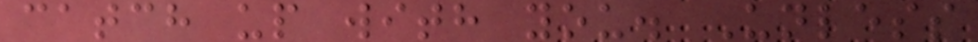catch up with you. Unless
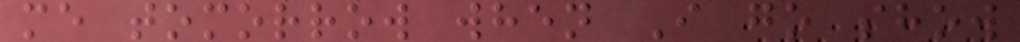me tomorrow when I go show
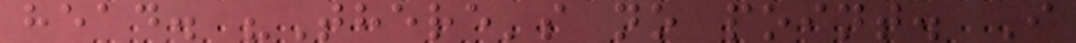head. "There's no point. I
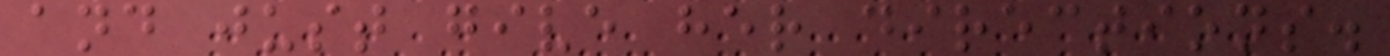and just give her directions.
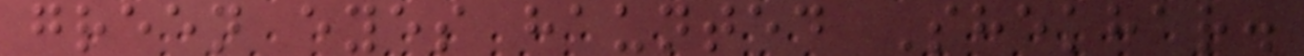green eyes haunted Shekhar.
